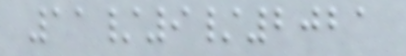11/9/2021
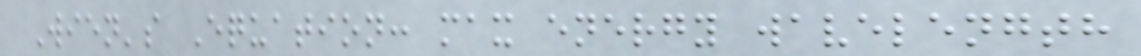Wien's Equation: max energy wavelength
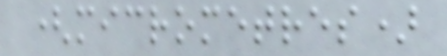(micrometres)
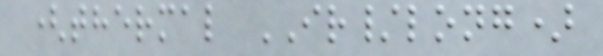(thermal IR/long)
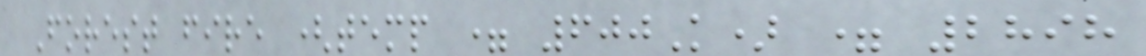Forest fire (temp = 600K) = 2898
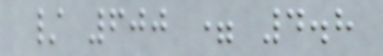/ 600 = 4.8
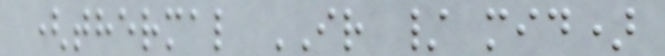(thermal IR / mid)
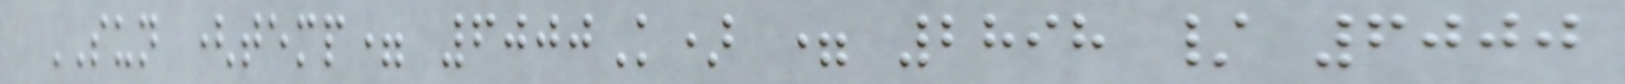SUN (temp= 6000K) = 2898 / 6000
